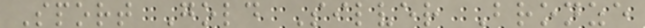Sport Gold Silver Bronze
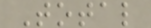Total
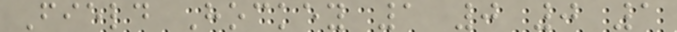Field Hockey 1 0 0 1
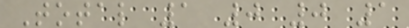Total 1 0 0 1
